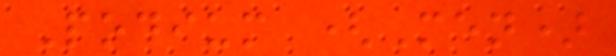Podium (Men)
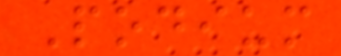Podium
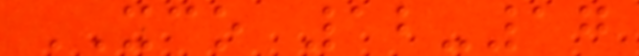XCO 12-17
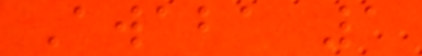Awaba 1
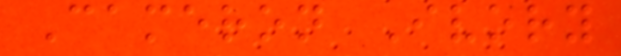Cameron Ivory
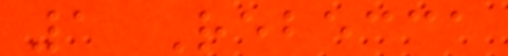1 Rebecca
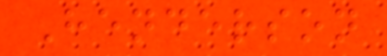Henderson
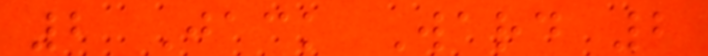2 Jack Ward 2
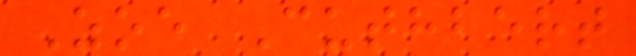Zoe Cuthbert
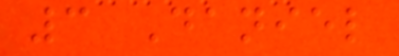3 Daniel
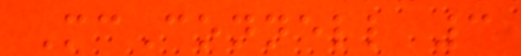McConnell 3
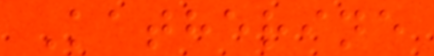Katherine
